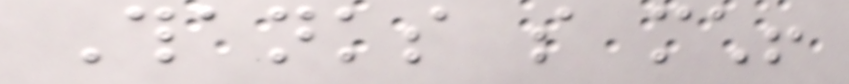Thanks so much!
